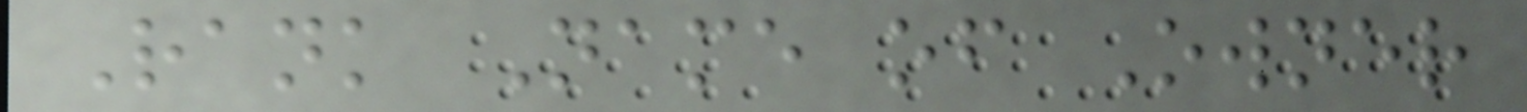Rank Name of Owner
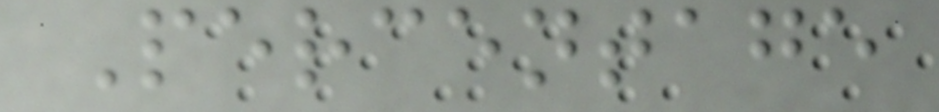Percentage
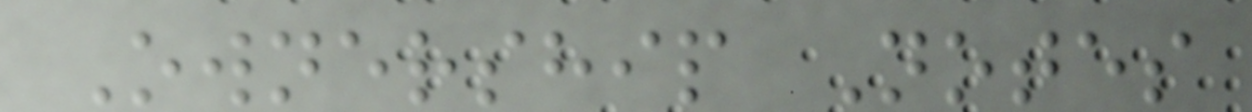Ownership Notes
